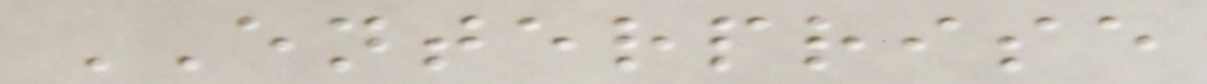ENTERPRISE
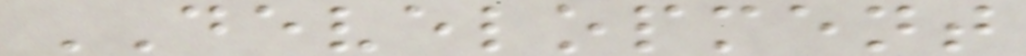DEVELOPMENT
